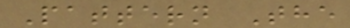Pattern The
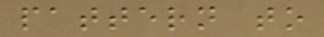pattern to
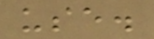use.
